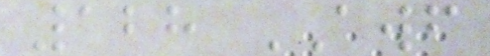128 AWF
